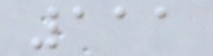111
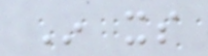In its
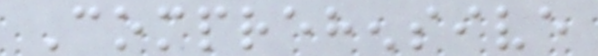Comprehensive
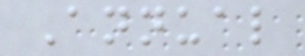Annual
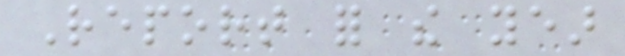Report for the year
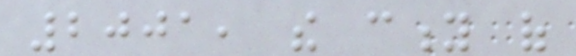2001, the city of
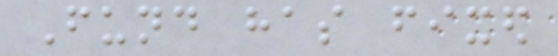Fund has fixed
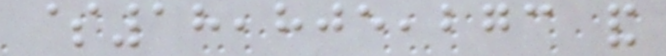$18,805,273 and
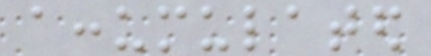accumulated
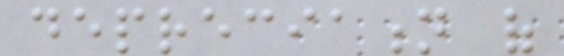depreciation of
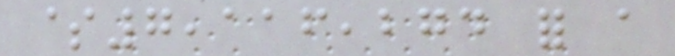$7,116,274 for a
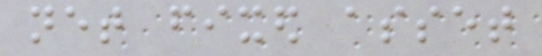net fixed asset
